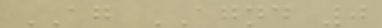AG AGND 0
